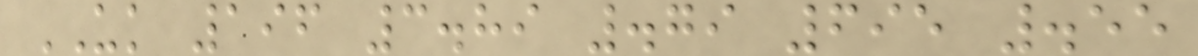UK 196 3.89 .79 695 .55
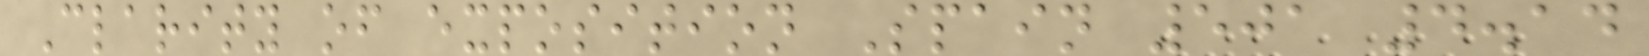Clarity of exposition Spain 501 4.14
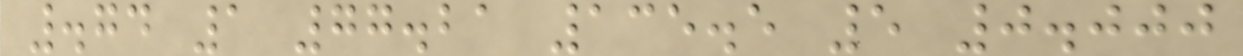.74 1 77.21 135.5 5 0.000
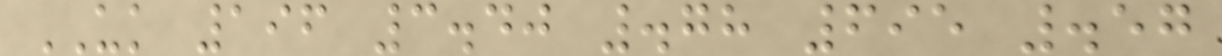UK 196 3.40 .78 695 .57
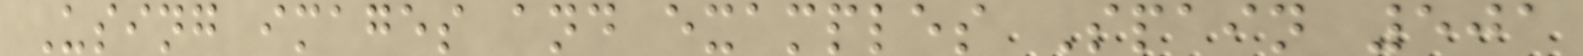Using images and examples Spain 501
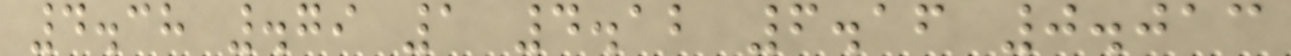4.38 .79 1 4.12 6.16 0.013
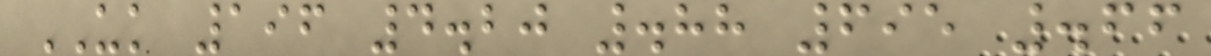UK 196 4.20 .88 695 .66
